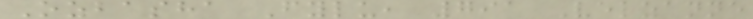Ozbasha Fylu, 791 Velzanne
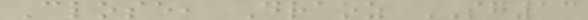Close, Draoz SG13
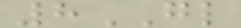8GL
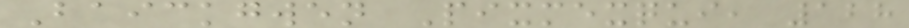Baickgwen Pixmexqui, 128
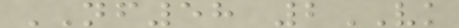NF58 2VK
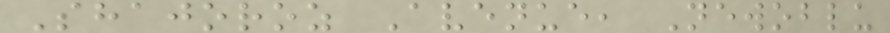Shajoroz Avenue, Newoblu
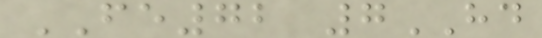FE72 7HD
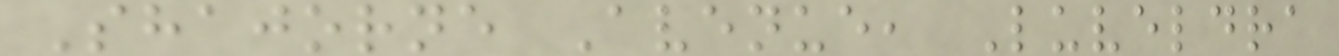Shajorne Avenue, Luveldra
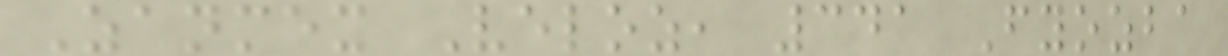Zanmex Veloz, 341 Fyozba
